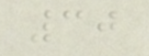30
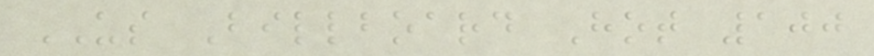US Billboard Hot 100
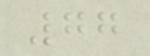77
